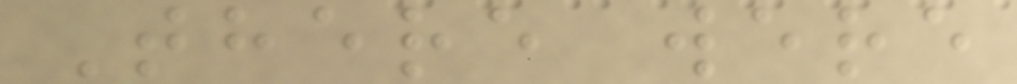There were
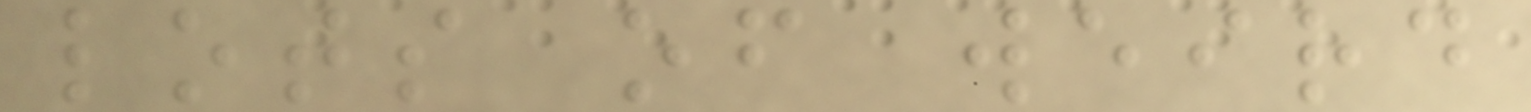lots of weird
